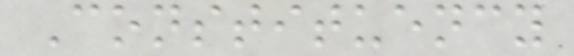Constituency
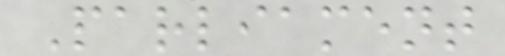Parliament
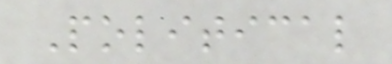Political
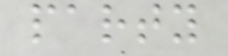party
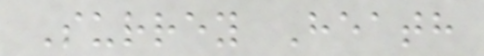Surrey Heath
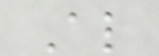Al
